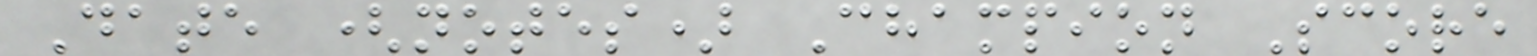Date (notes) Champion Score
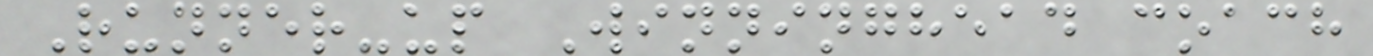Runner-up Winninghead coach
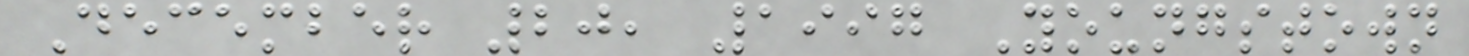December 20, 1997 Youngstown
